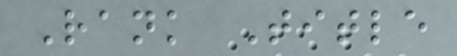Rank Title
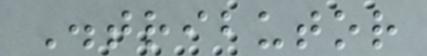Distributor
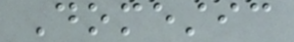Domestic
